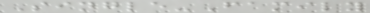Single-Family
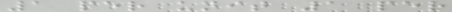1 per unit 1 per
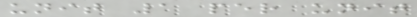unit 1 per unit
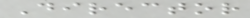Director
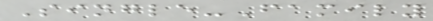Single-Family
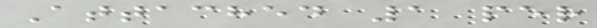Attached 1 per
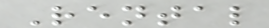Rental
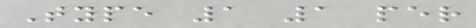Type 1 1 per
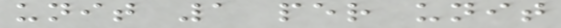unit 1 per unit
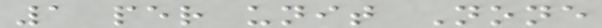1 per unit None
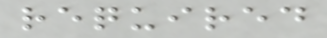required
